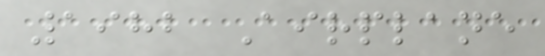1982 Airplane
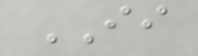II
